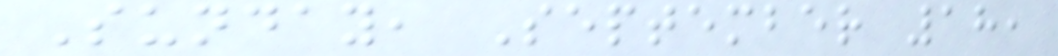Sunday, September 18,
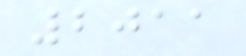2011
